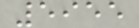5955
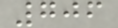706
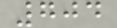704
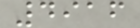4916
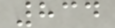834
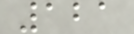121
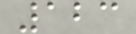123
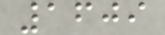1609
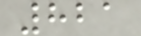821
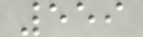559
